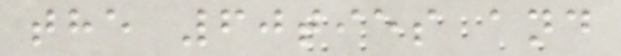the 60ties and
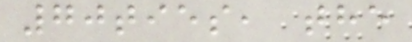70ties, the
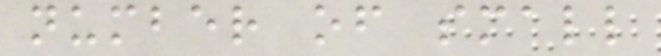number of small
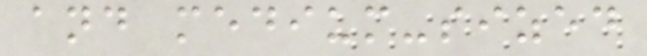and medium-sized
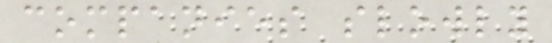companies slowly
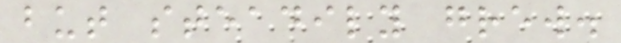but steadily grew.
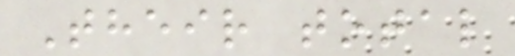Their total
